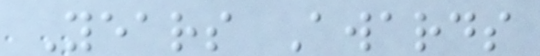Years Awards
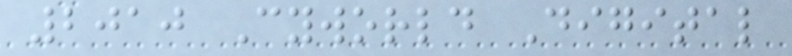2010 Cyworld Digital
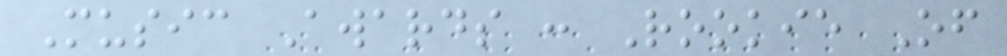Music Awards : Rookie Of
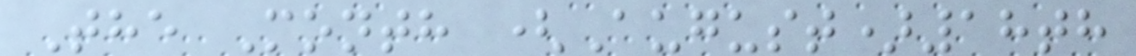The Month (August)18th
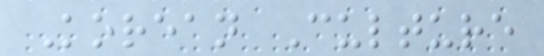Korean Culture
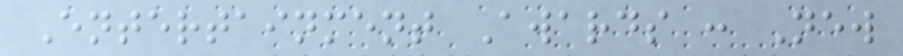Entertainment Awards : New
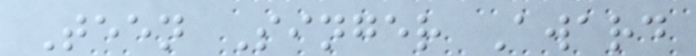Teen Singer Award
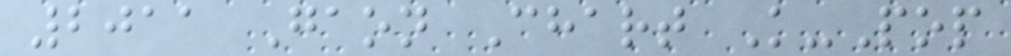2011 Gaon Chart K-Pop
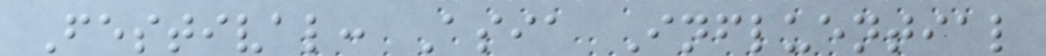Festival: Asia Influential
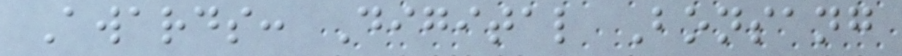Awards: Digital Bonsang
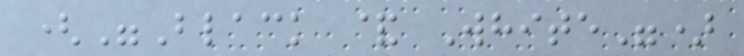("Black & White")
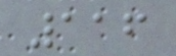116
